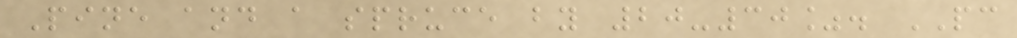Pine and a spruce by 20-30%. PC
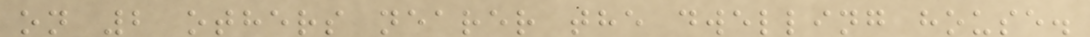on 2 others nearer the dwelling house.
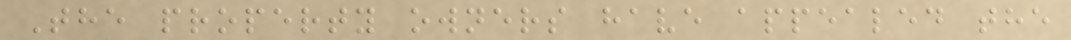The property owners have appealed the
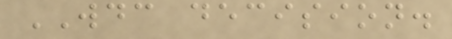WDC decision.
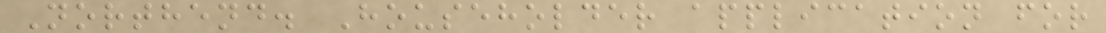Northend. Householder application for
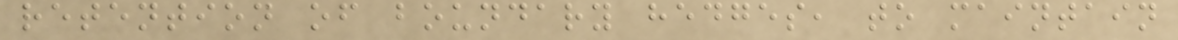retention of boundary hedges, to maintain
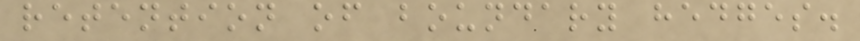retention of boundary hedges.
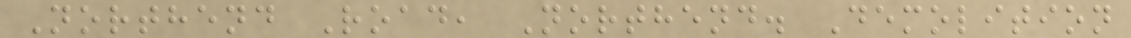Northend Road, Northend. Demolition
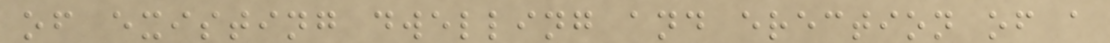of existing dwelling and erection of a
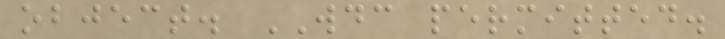object. WDC permitted.
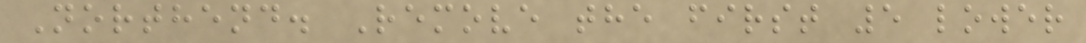Northend. Remove the first 5 lower
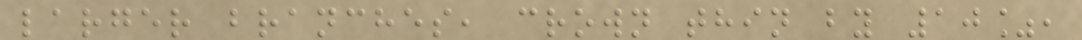larger branches, crown thin by 10%,
